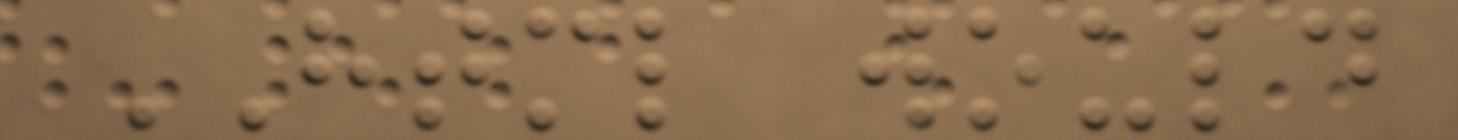HTML would
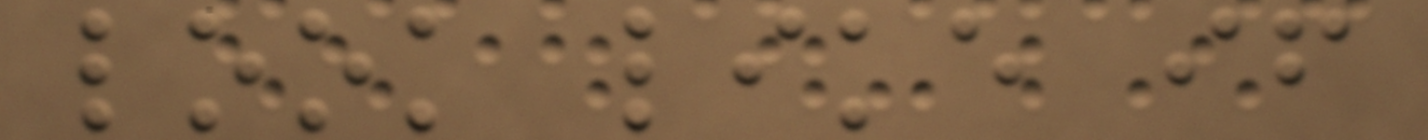look like if
